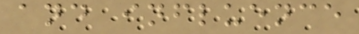and influence
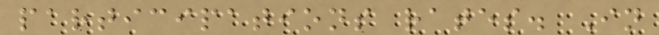participations rates. In
